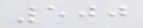500
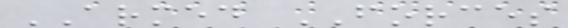ARMED FORCES
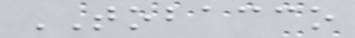TOBACCO
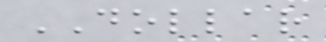DOLLAR
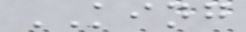KING
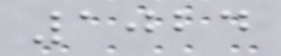1024
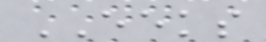EEKS
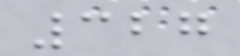327
